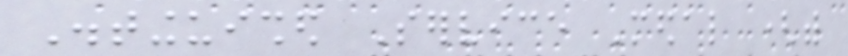Distinguished Service Medal (with
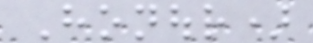Honour)
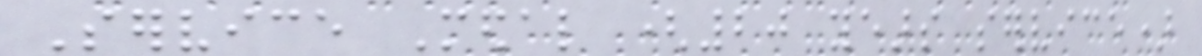Service Medal (20 years service)
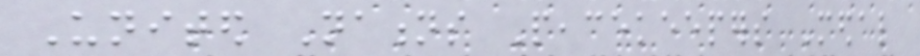United Nations Peacekeepers Medal
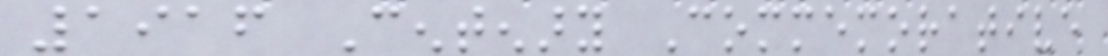1916 Centenary Commemorative
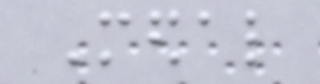Medal
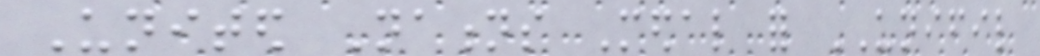United Nations Medal for UNIFIL
